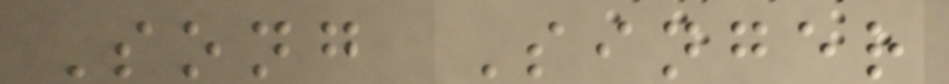Song Singer
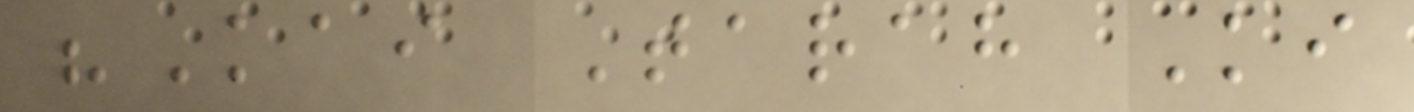"Kai Tarah Ki
